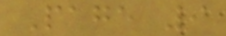Page 9
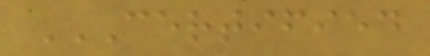CERTIFIED
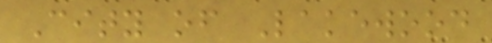City of Lakewood
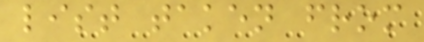list taken from
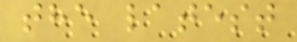the latest
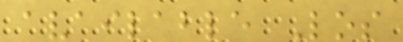available Los
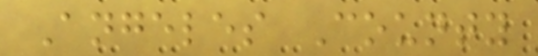Angeles County
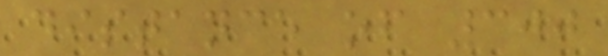distance of 300
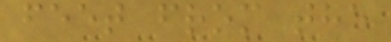feet from the
